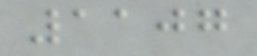1107
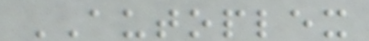AUTOPLEX
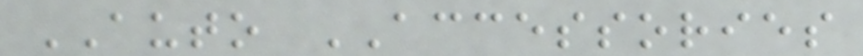AUTO ACCESSORIES
